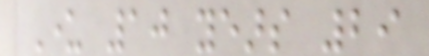Under 10 years 29
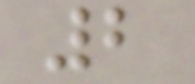2
